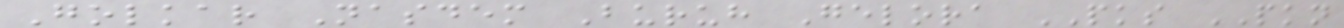Golkar Nasdem Buruh Gelora PKS PKN
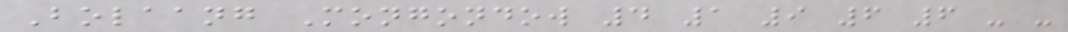Bolaang Mongondow 4 1 9 6 6 - -
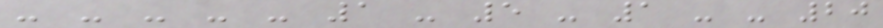- - - - - 1 - 5 - 1 - - 20
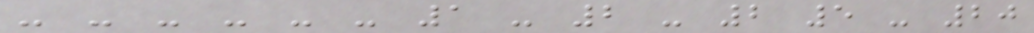- - - - - - 1 - 2 - 2 5 - 20
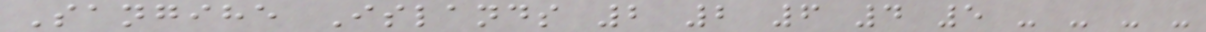Sangihe Islands 2 2 6 4 5 - - - -
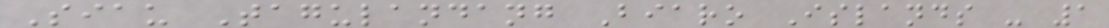Siau Tagulandang Biaro Islands - 1
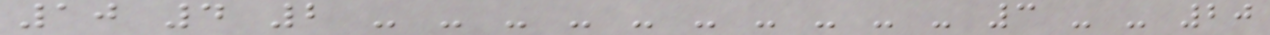10 4 2 - - - - - - - - - - 3 - - 20
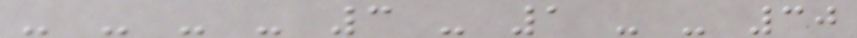- - - - 3 - 1 - - 30
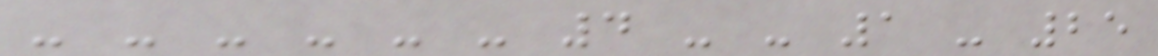- - - - - - 4 - - 1 - 25
